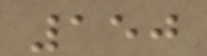150
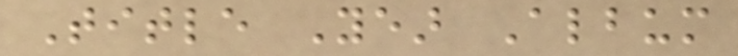Title Year Album
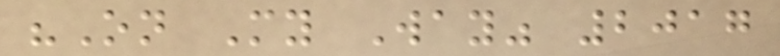"On My Way" 2017
